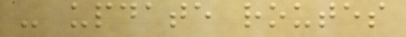- update routes
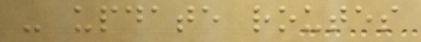- update routes
